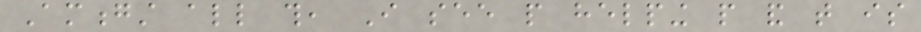Amongst all this, I see people helping people and that is
